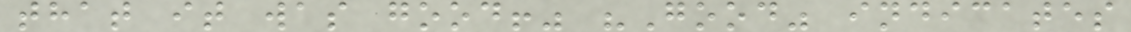that it was good!" "Good" indicates
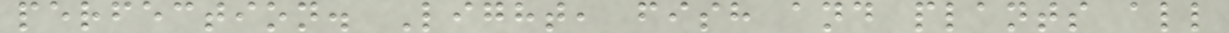perfection. Light, fish and plants all
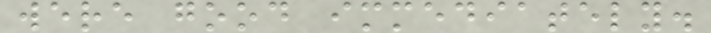were good immediately.
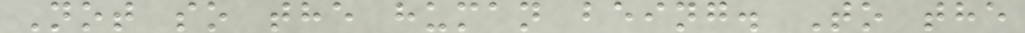Not so the human being. To the
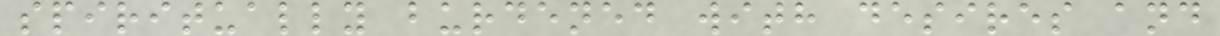spiritually burdened with desires and
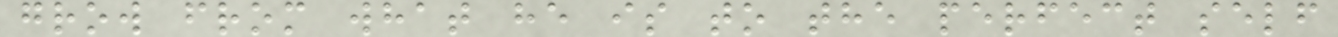grow from what he is to the perfect self
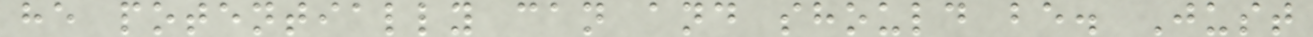he potentially can and should be. Just
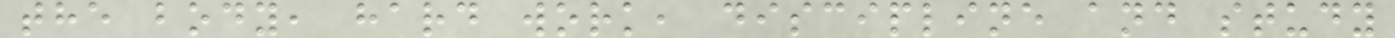the body, hard work, discipline and study
